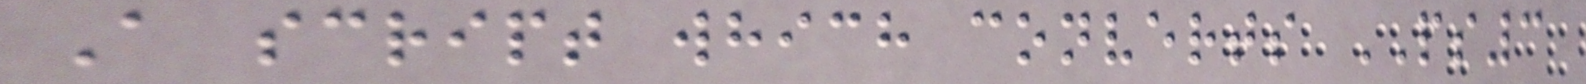A script which converts PS3
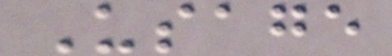Usage
